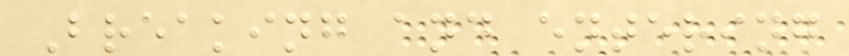Breaking and entering
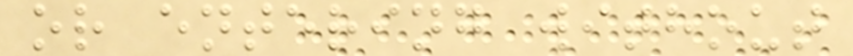or entering without
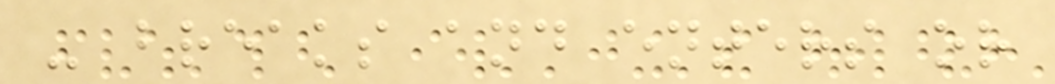- breaks and enters or
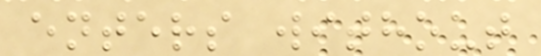enters without
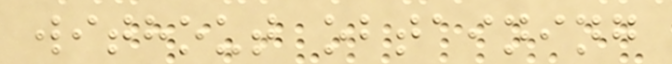without obtaining
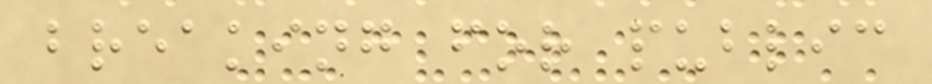breaking for public
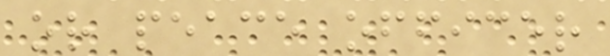or peace officer
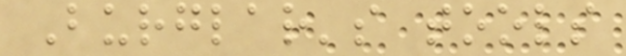Burglar's tools
